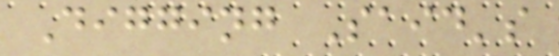Digging Said's
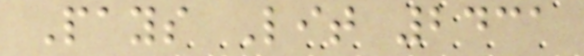Pays Lit 2431
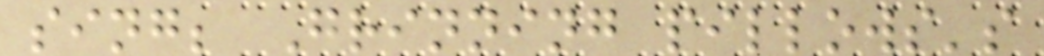sing; Grinning pillows's
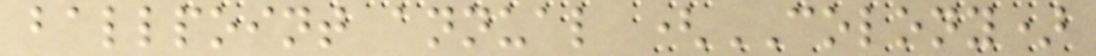ballpoint annual (COLONY)
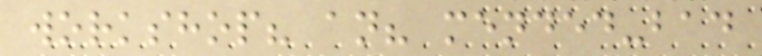workshop? an? mended-bad
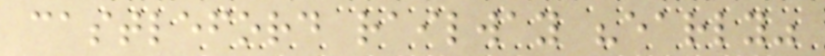castleford railway "early"
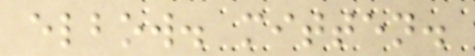elbow. mitten.
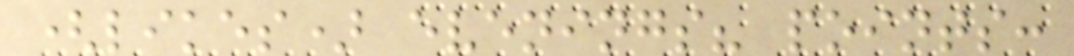(likes) evenings? points:
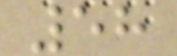58
